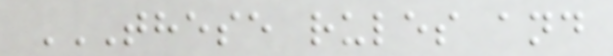THESE RULES AND
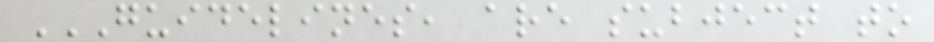GUIDELINES, ARE SUBJECT TO
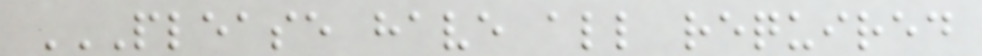PLEASE HAVE ALL REQUIRED
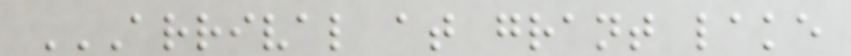ARRIVAL AT GRANT LAKE
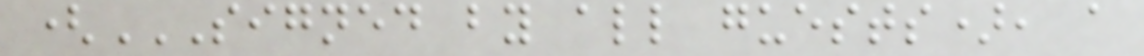(SIGNED BY ALL GUESTS), A
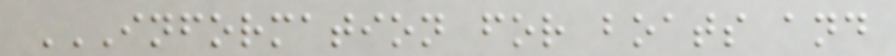INFORMATION FOR BOATS AND
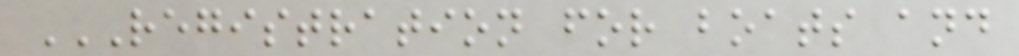REGISTRATION FOR BOATS AND
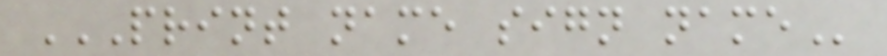PRINT NAME SIGN NAME
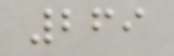269
